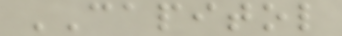CAPITOL
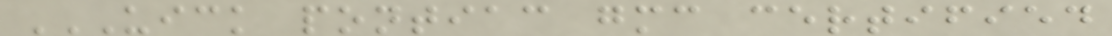UICK PONTIAC GMC CERTIFIED
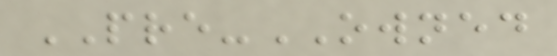PRE-OWNED
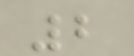2
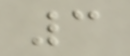3
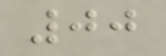00
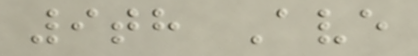9th Ave
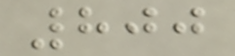800
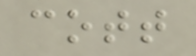cott
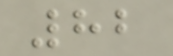82
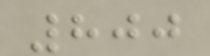800
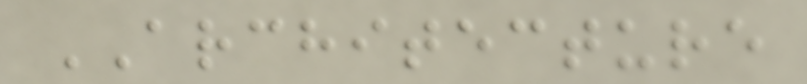ARCHITECTURE
